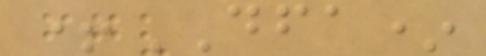+DFA*
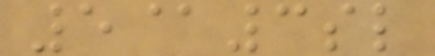5@3sl
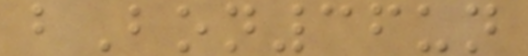bBon36un
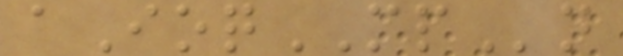aIoqMPn
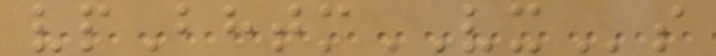vpBhtmVXs
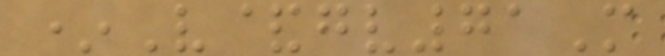*V&gv71M
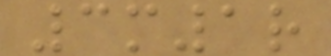3m1r
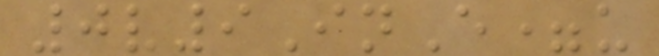0v9InE=u
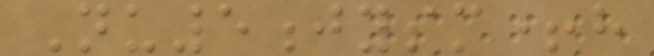Nu5jysm+h
